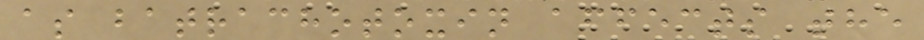as batrachotoxin affects the
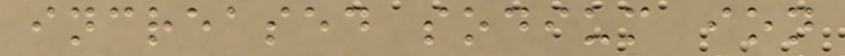increased sodium ion
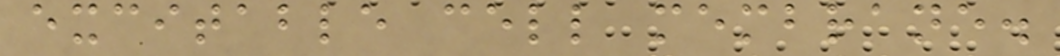excitable cell membrane.
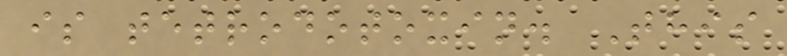is tetrodotoxin. This
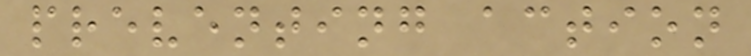preventing action
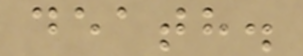death.
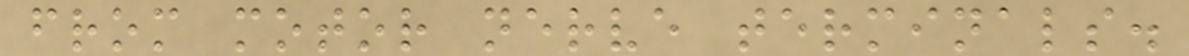from motor nerve terminals.
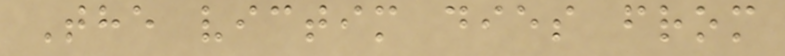The victim dies from
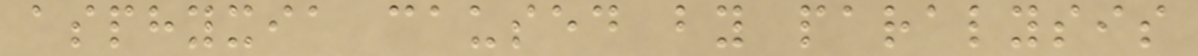asphyxia caused by paralysis
